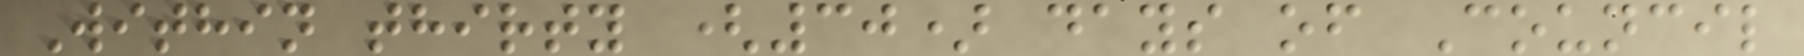Within thirty (30) days of Council
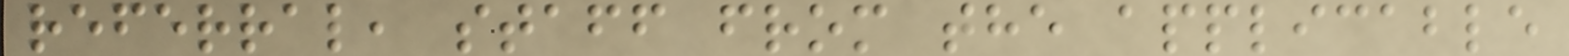referral, staff from the applicable
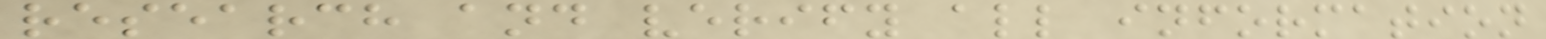research and verify all information
